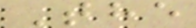The
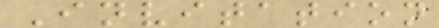Invitation
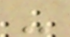-
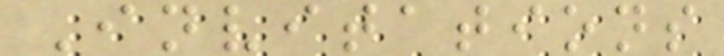Invitations
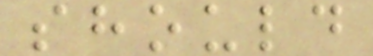should
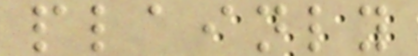plainly
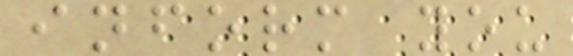inform you
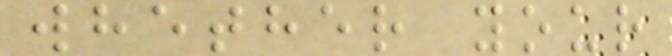whether your
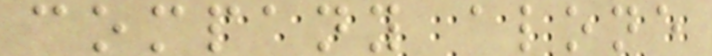company alone
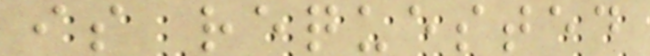is requested
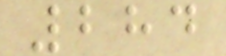284
